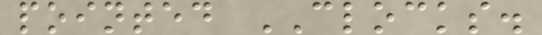pointed CLOCKS.
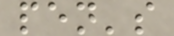pen's
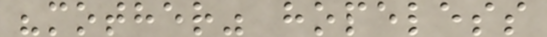"mother" hopeless
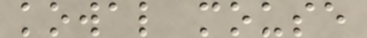kowal mouse
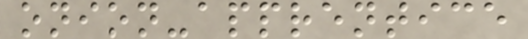onion-apprentice
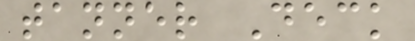tanner Deck
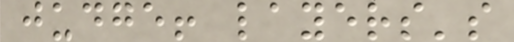judge! layers's
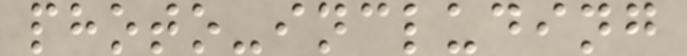photo-including
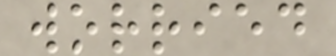worried
